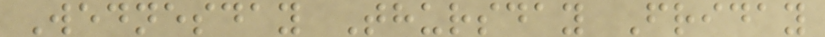Wednesday Thursday Friday
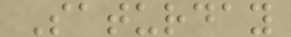Saturday
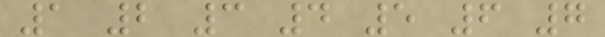1 2 3 4 5 6 7
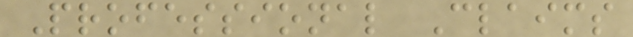Professional Claims
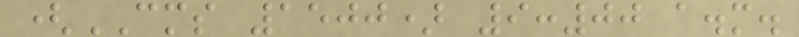(CMS 1500) 9:00 a.m.
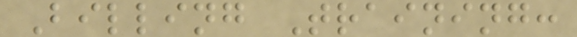Billing Training:
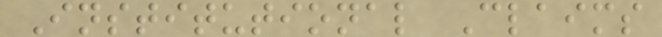Institutional Claims
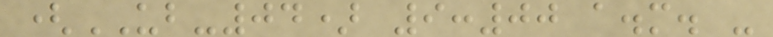(UB-04) 9:00 a.m. -
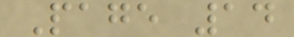Page 14
